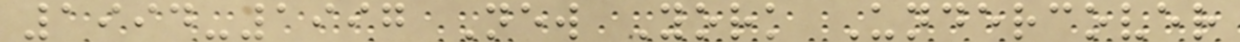1994-1997 New York Undercover
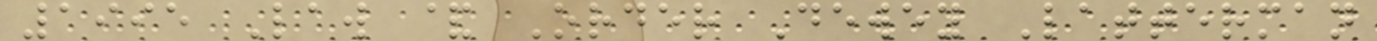1995 Law & Order Dewey Latterman
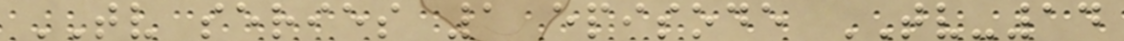TV series 1 episode TV-14
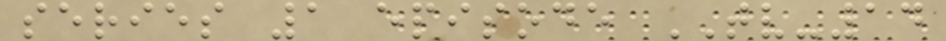series 1 episode TV-14
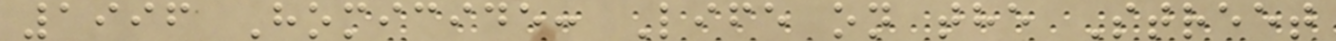1996 Homicide: Life on the Street
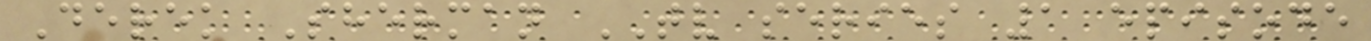Derek Sherman TV series 1 episode
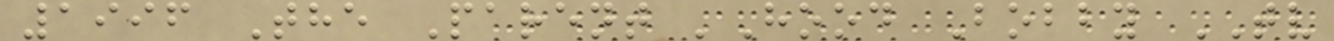1996 The Parent 'Hood Bobby TV
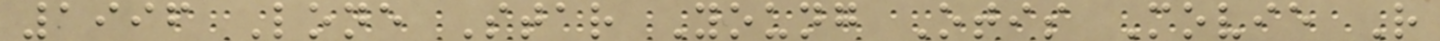1996 Lone Star Young Otis Movie R
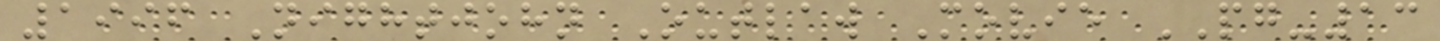1996 Nightjohn Outlaw Movie PG-13
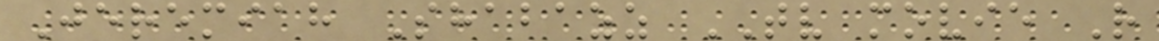Jeremiah Shabazz TV movie R
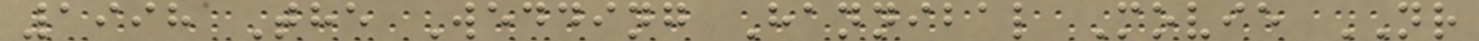1998 The Wedding Hannibal Movie NR
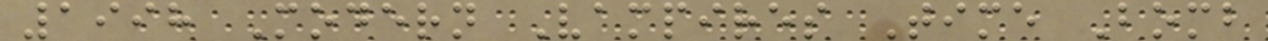1998 Modern Vampires Time Bomb
